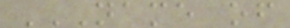NAME OF
